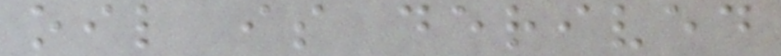oil is derived
